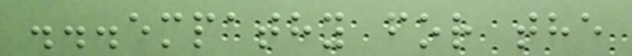...empathy for the
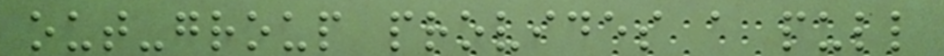out-group provides a pull
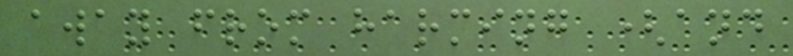away from harming (and
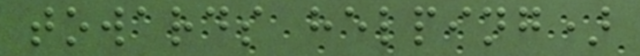towards helping)
